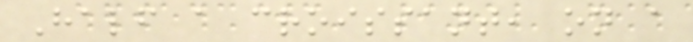Half a croissant, on a
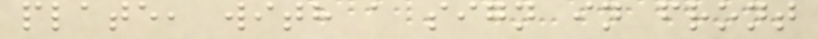plate, with a sign in front
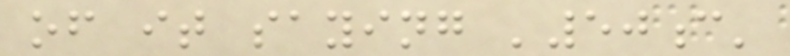of it saying '50c'
